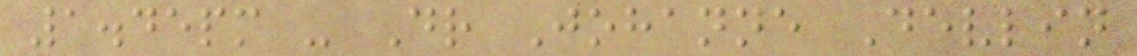1.45pm - Dr Johanne Devlin
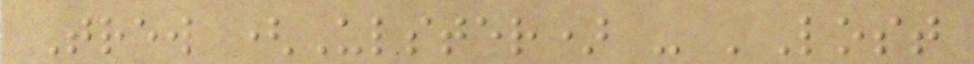Trew (Ulster) - 'Lost
